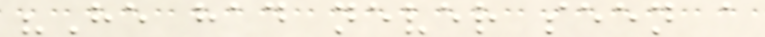"He had never seen a
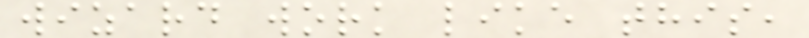wizard work like this,
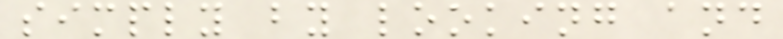simply by looking and
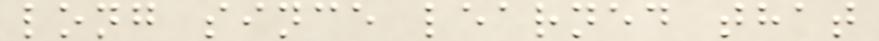long since learned that
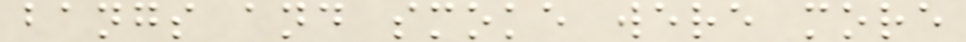bangs and smoke were more
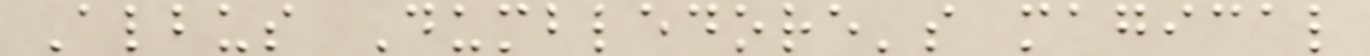Albus Dumbledore's magical
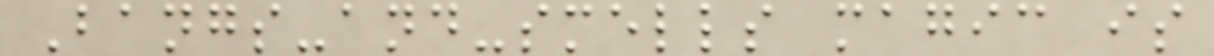Bangs-and-smells magic is
